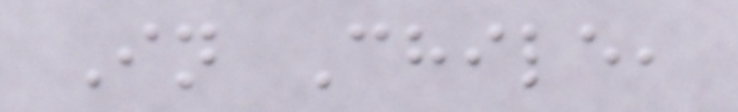In Chile,
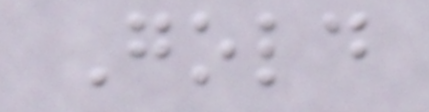Gold
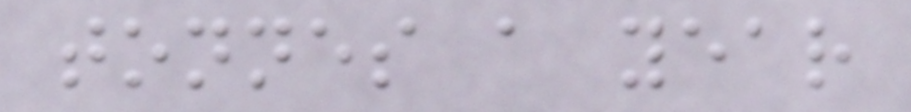tonnes a year
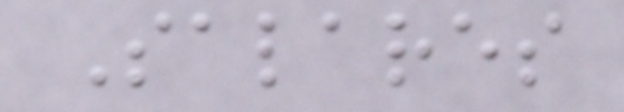Salares
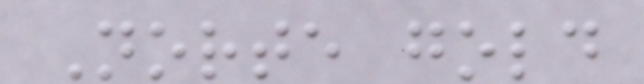Norte gold
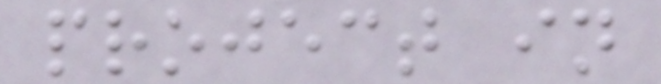project in
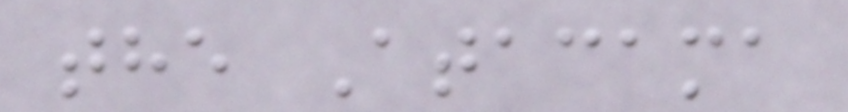the Atacama
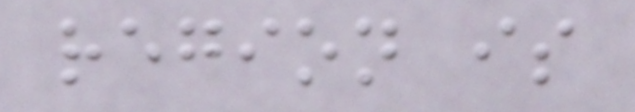region is
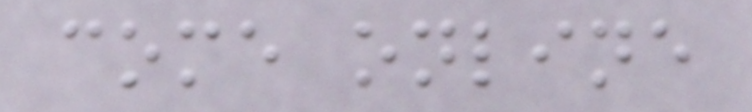come online
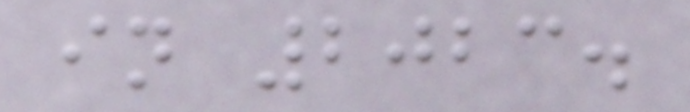in 2023.
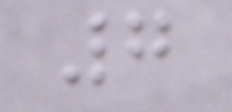7
